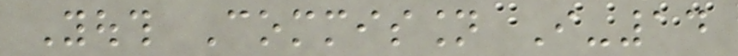Youth Commission I-14
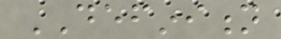DEFINITION
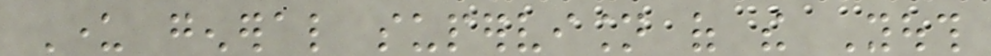Under general supervision of the Youth
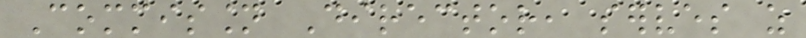Commission Director, serves as
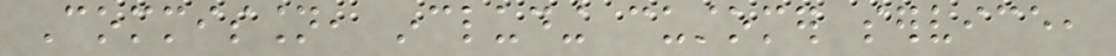Commission, including customer service,
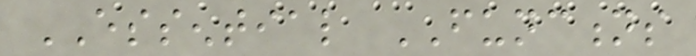ESSENTIAL FUNCTIONS
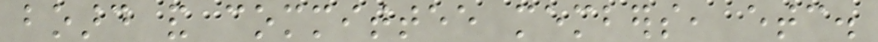board and committee members, etc.
